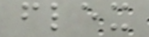flex
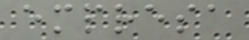empresa
